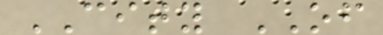CITY OF
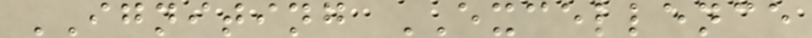IGNITING EXCELLENCE
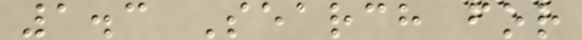1.3 Search for
